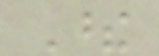These
